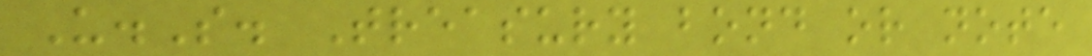U.S. Treasury bond or note
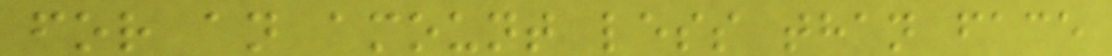for an amount less than face
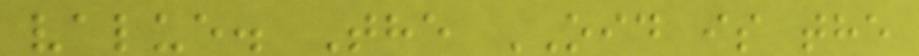value. The OID is the
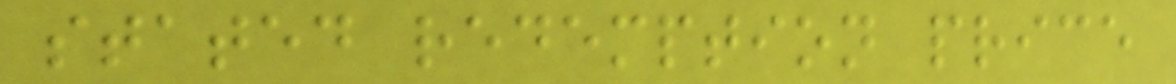stated redemption price
